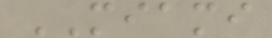MIAMI
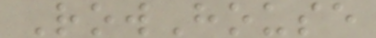RowHouse
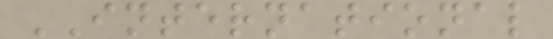INTERNATIONAL
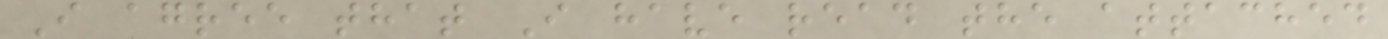I agree that I have read the attached
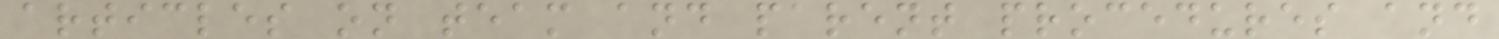articles on team and parent procedures and
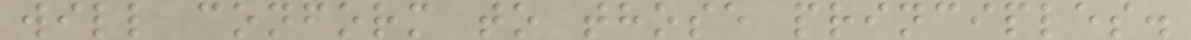will conform to those principles.
